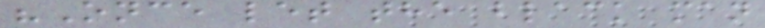"Once let the black man
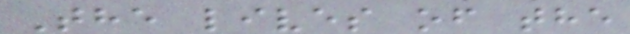The lives of the
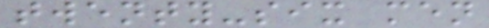twenty-six men
